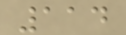114
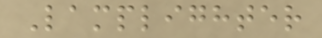Lamplighter
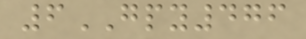6GPY476
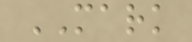MARK
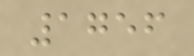1756
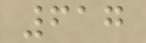617
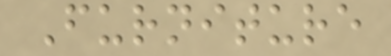Furniture
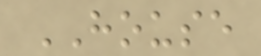HOUSE
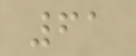61
